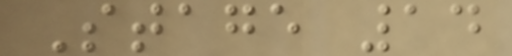Stage 14
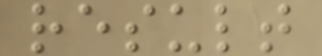result
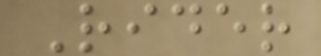Rider
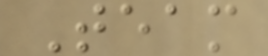Team
